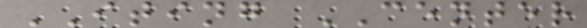ITING CENTER
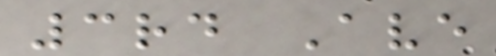3rd Ave
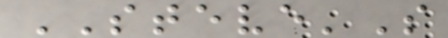STEVE'S
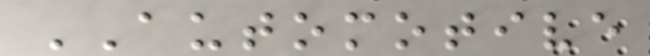AUTOMOTIVE
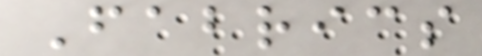Fabrics
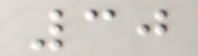30
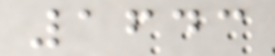1643
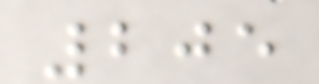205
